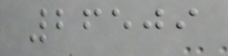26509
